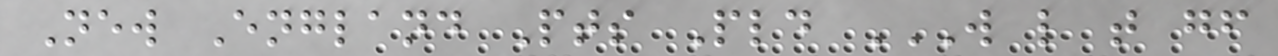New England Pts Pld W L T GF
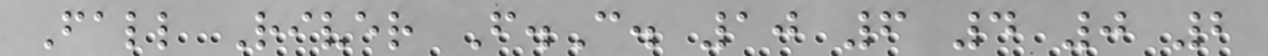Fall River F.C. 10 6 4 0 2
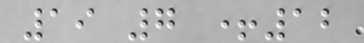19 7 +12
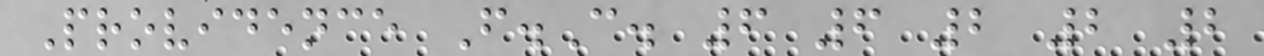Providence F.C. 6 6 2 2 2
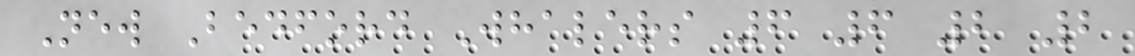New Bedford Whalers 6 6 2 2
